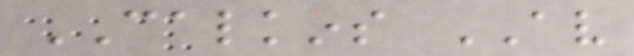CALKINS AV
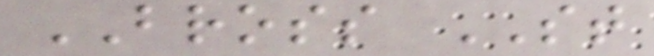BROSS ST
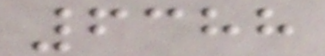6388
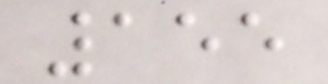155
